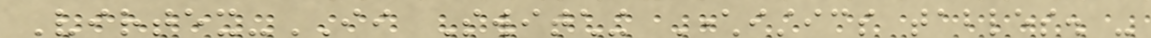Virtex-II Switching Characteristics tables. -
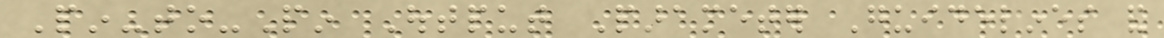Pin-to-Pin Output Parameter Guidelines and
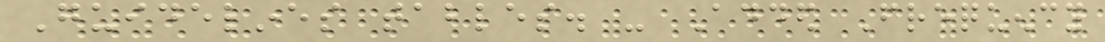Guidelines tables. - Added Frequency
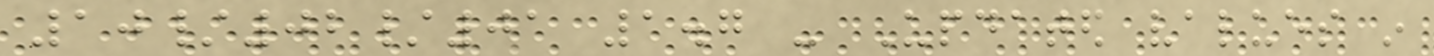10/02/01 1.7 - Updated values in
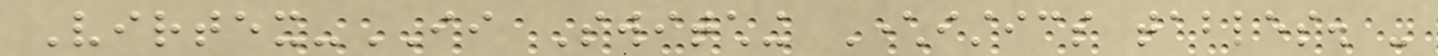Virtex-II Switching Characteristics tables. -
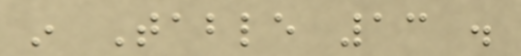in Table 13 .
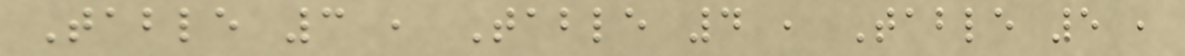Table 3 , Table 4 , Table 5 ,
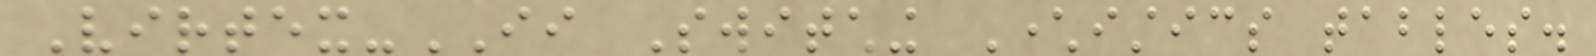Virtex-II Switching Characteristics tables.
